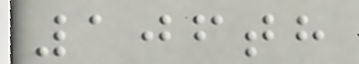106th
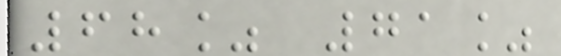68% 71%
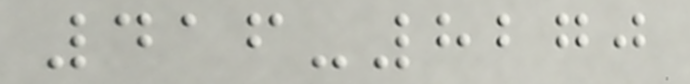416-8270
